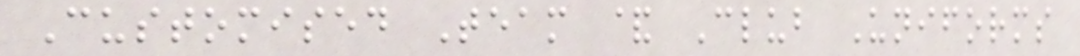Customised Team & Club Uniforms
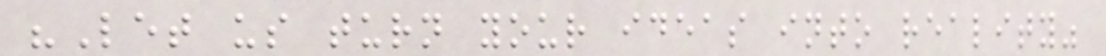"Let us turn your ideas into reality"
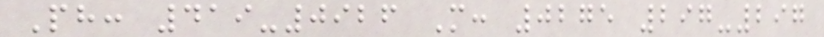Ph: 419-0926 M: 0275 297-297
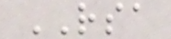RSA
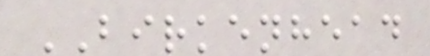BIRKENHEAD
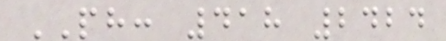PH: 418 2424
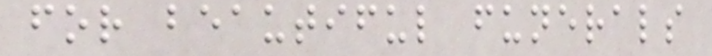for beautiful funerals
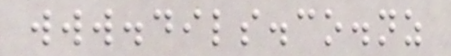www.dils.co.nz
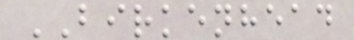BIRKENHEAD
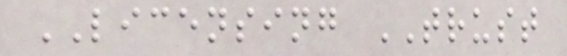LICENSING TRUST
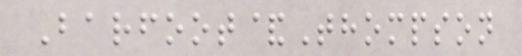Barfoot&Thompson
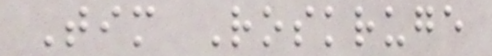Tim Roskruge
